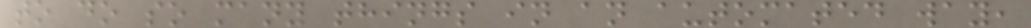to do so many things in an automated way,
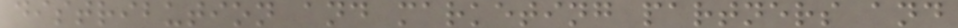distribution and marketing partners and
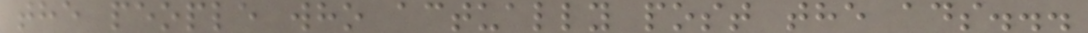the people who actually post the ads...
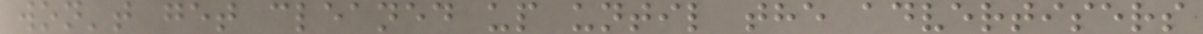won't get cleaned up until the advertisers
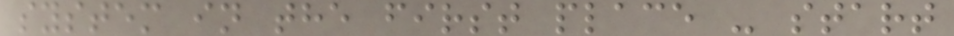system in the first place - start
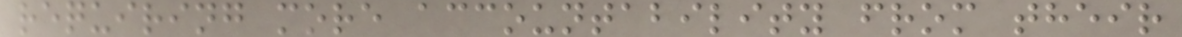requiring more accountability from their
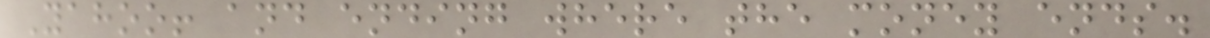Yahoo! and ending where the money ends.
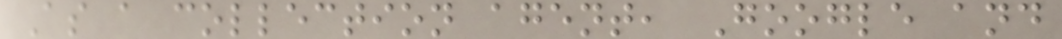As a collection agent, Google and
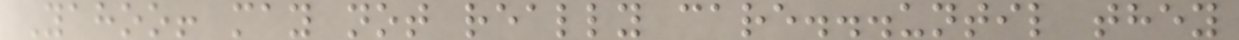Yahoo! may not really care...until they
